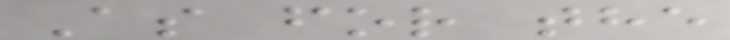As for the
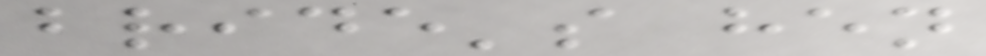bride's hen
